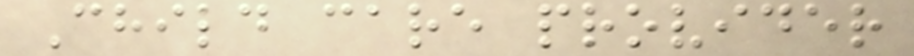Child care provider
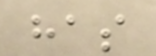has
